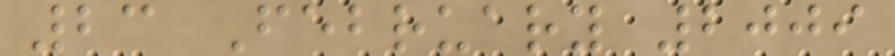23 February 2009
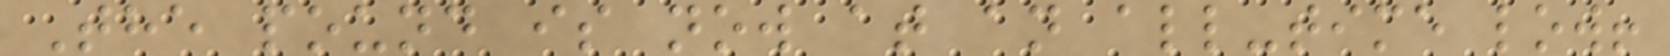The pound is now at an all-time low!
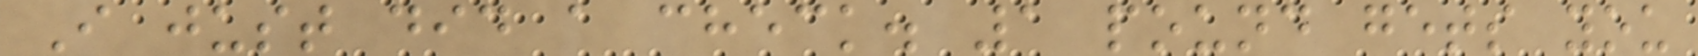I just did a check. 1 pound gets you
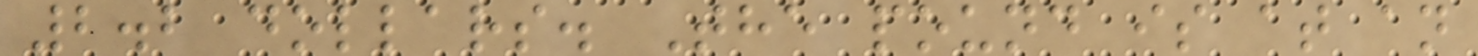2.2 dollars. The pound is at an
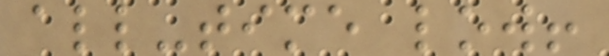all-time low!
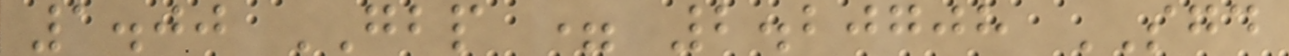1.00 GBP = 2.20708 SGD
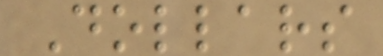Dollars
